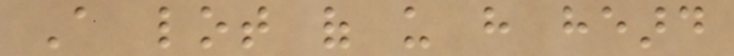A lot of us have heard
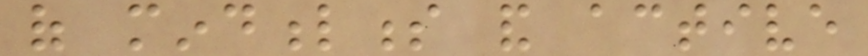of mindfulness and active
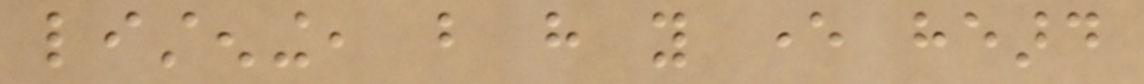listening, but have you ever heard
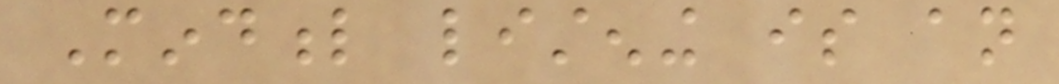Mindful listening is an
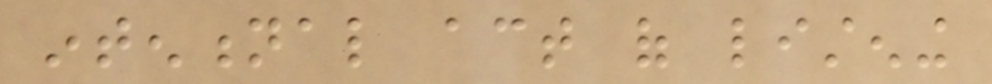intentional act of listening
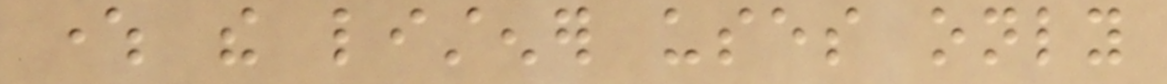where the listener uses only
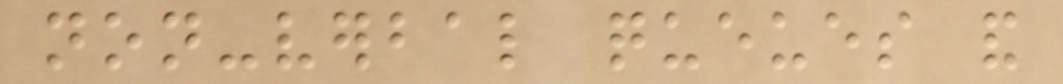non-verbal queues and
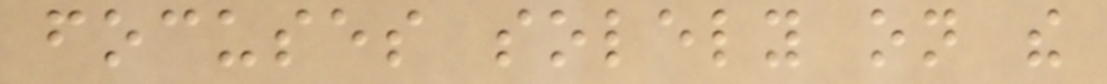focuses solely on the
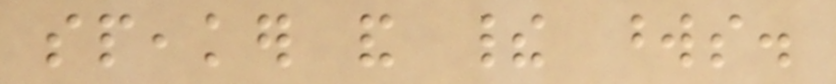speaker and their words.
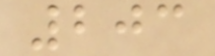203
